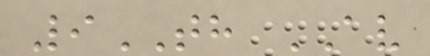9TH AV
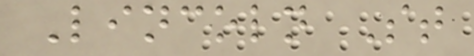Lincoln St
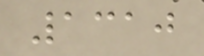1310
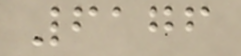6176
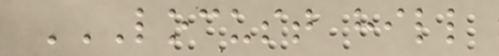LOCUST HILL
